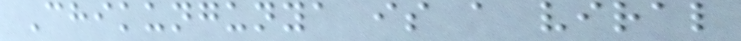Chikungunya is a viral
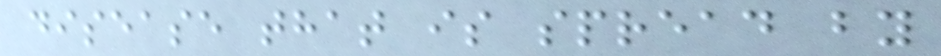disease that is spread by
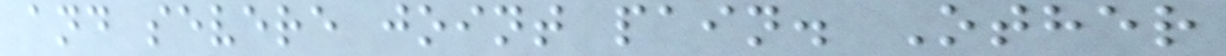and severe joint pain. Other
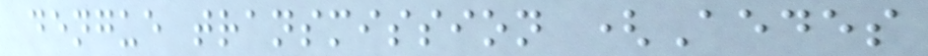dengue transmission (Aedes
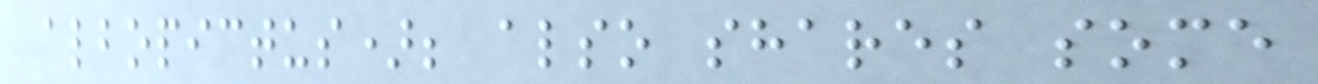albopictus); also shares some
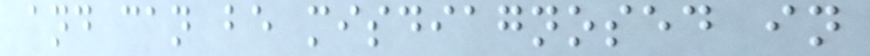and can be misdiagnosed in
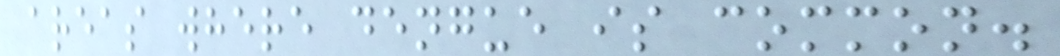areas where dengue is common.
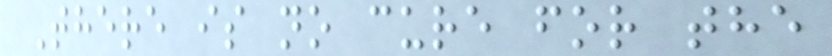There is no cure for the
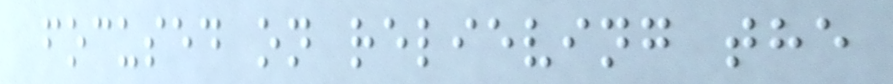focused on relieving the
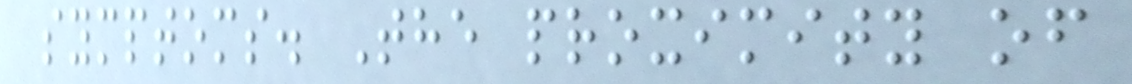symptoms. The proximity of
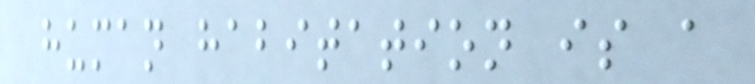human habitation is a
